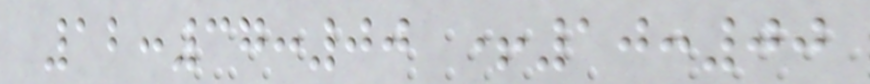12:37:00 +10:00
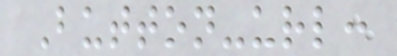Button-url:
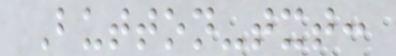Button-txt:
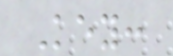Key:
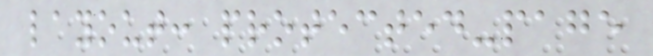layout: protected-page
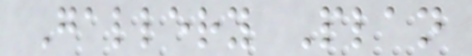Gallery Plan
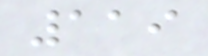119
